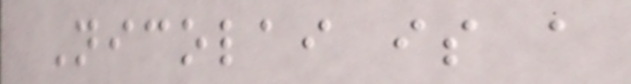Nicolai is a
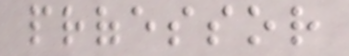professor
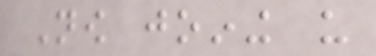Now joining us
